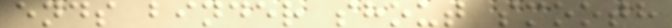ends binder shout smooth
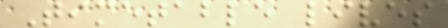Timetable lives
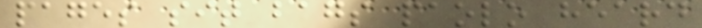pages sit bags paolo heard
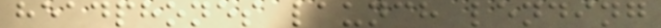headphones launch lending
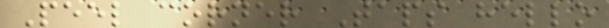Peel corner Taps hello
